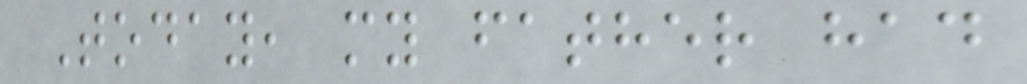Today, my father had
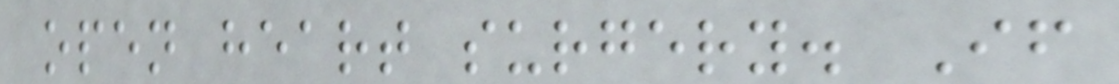open heart surgery. If
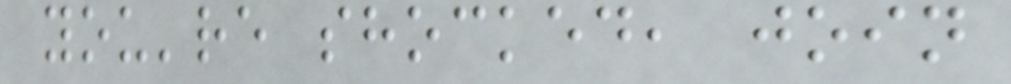you're shocked, join
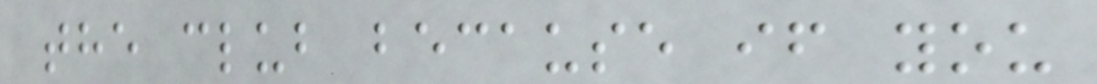the club because if you
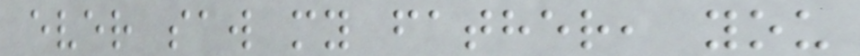ever saw my father, you
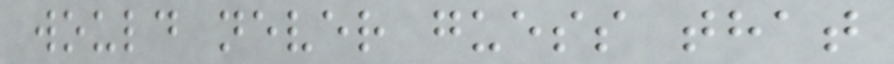would never guess that
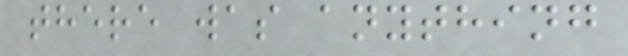there was anything
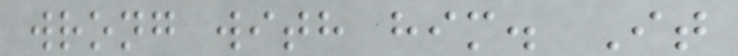wrong with him. It
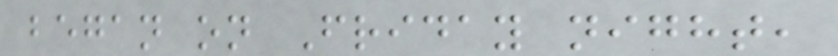began on Friday night,
